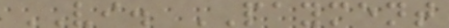VI. PAYMENT
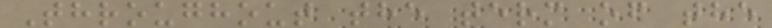Throughout the term of the
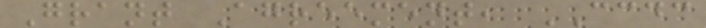Grant Agreement, CCDC
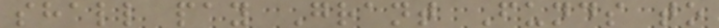shall pay Grant Funds to
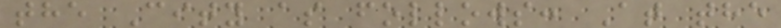the City as follows: At the
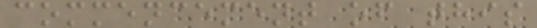commencement of this
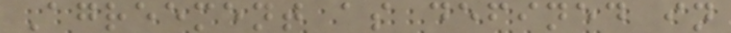Agreement as defined in
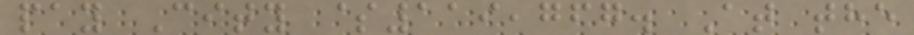pay City $119,767. At the
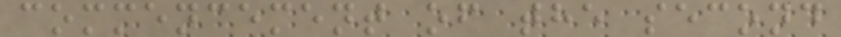commencement of the second
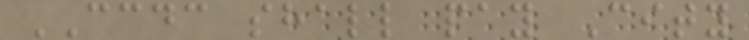CCDC shall pay City
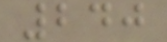240
